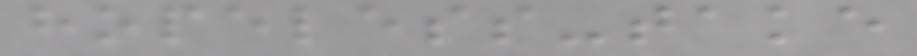hopeless-take
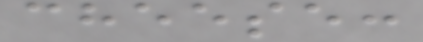cheese:
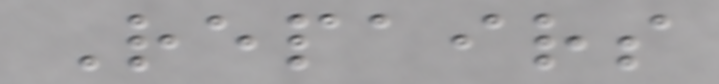Repairs
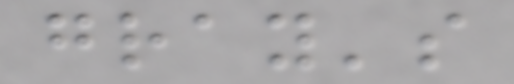gray's
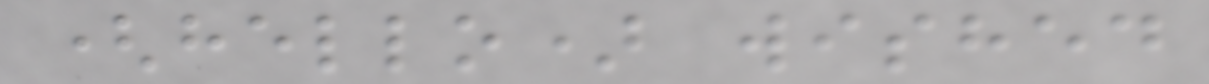(hello) wished
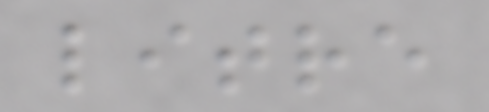litre
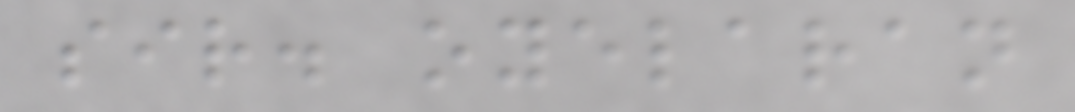sir. oyelaran
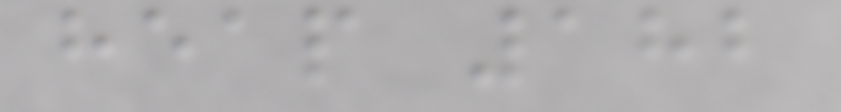heap 182
